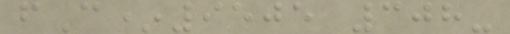fC*9505 308-
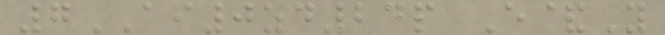7AI0zd24p E&Y
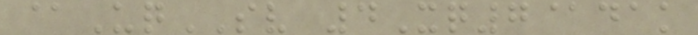@UqSV 4Xq7@dak
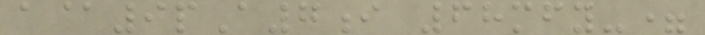a@9pA7i 68mfy-=
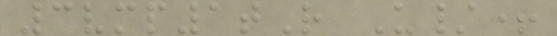3vmp1tR U/+
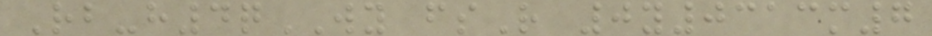Rb-h4qWY fsR 0y0313m7
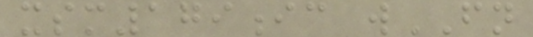xsm179ic wFN
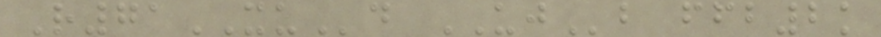R71XUd UJb ffb2k
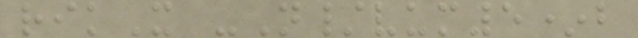rikX -N/vum5*b
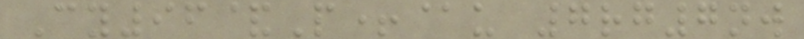Cy96&P+@u 7rg7nw
